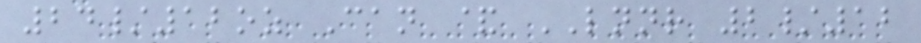24/12oz Can & LNNR 2/12
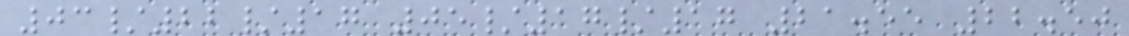03/22/17 05/17/17 21.55 22.50
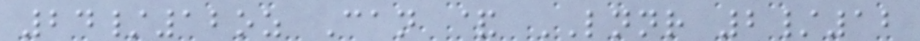24/12oz Can & LNNR 2/12
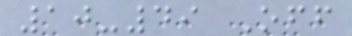10-49 Off
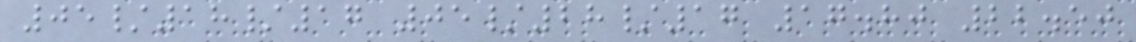05/18/17 05/28/17 17.80 22.50
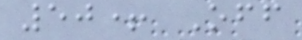50+ Off
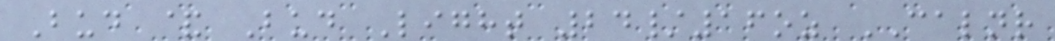Bud & Bud Light 24/16oz CALNR
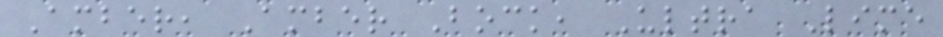Amber, Amber Bock, Ultra Lime
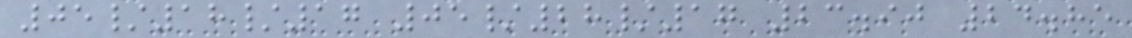05/18/17 05/28/17 23.90 24.85
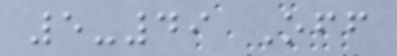5-49 Off
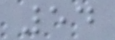54
